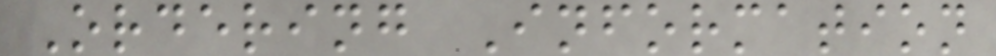Ordering Information
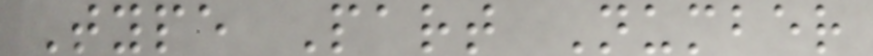Type Part Number
